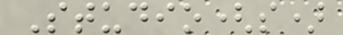Studio(s)
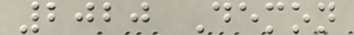2020 Demon
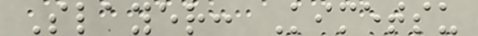Slayer: Kimetsu
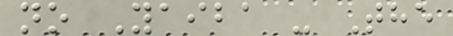no Yaiba - The
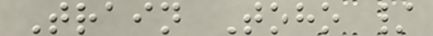Train Toho /
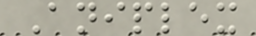Aniplex
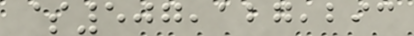$507,127,293
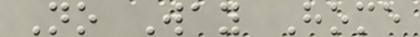No Way Home
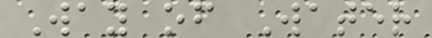Way of Water
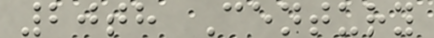20th Century
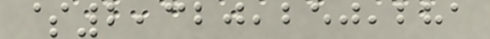$2,320,250,281
